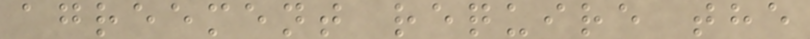agreement require the
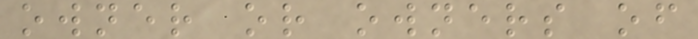owner or owners of
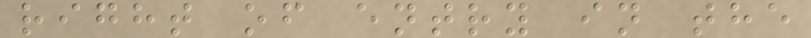right of entry in the
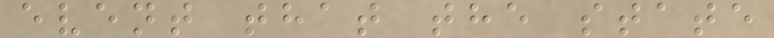event that the state
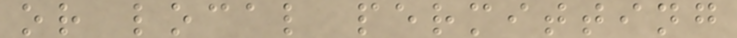or local permitting
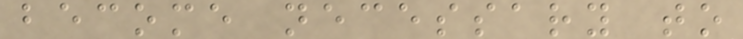become necessary to
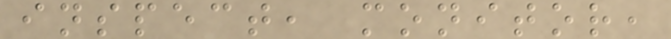inspect, monitor,
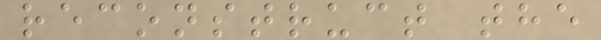reconstruct the
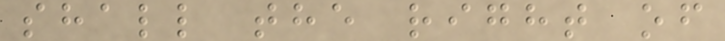shall the right of
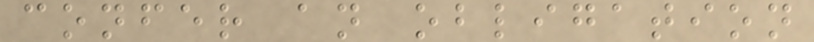confer an obligation
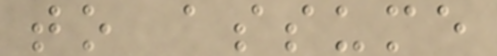to assume
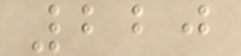220
